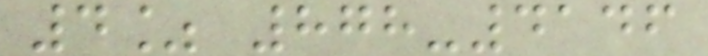4% 878-4146
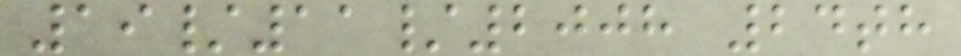19/11/2008 24th
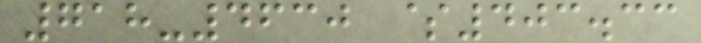718-4630 $403.33
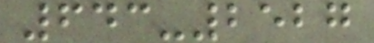643-2527
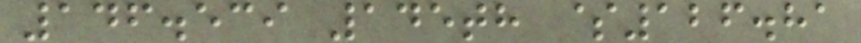146.539 145th $126.81
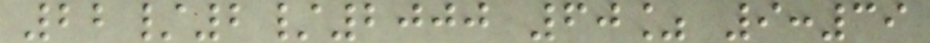22/2/2000 60% 9:39
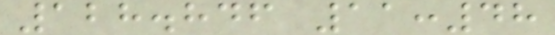128.846 11:48
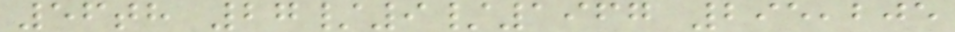56th 27/9/1967 295,205
